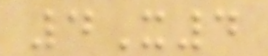4X4
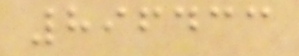896433
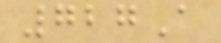727A
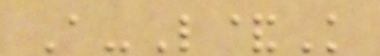A-L&K
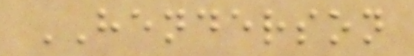HENDERSON
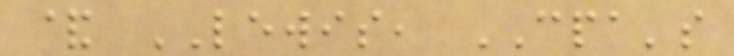& LEWIS, CPA's
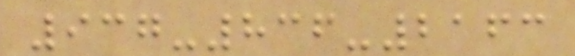937-836-2163
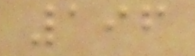196
